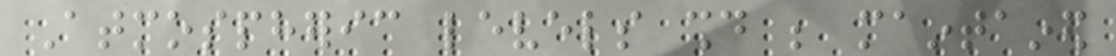Atmospheric levels should be maintained
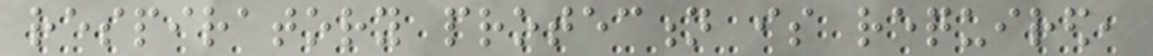respiratory protection is required,
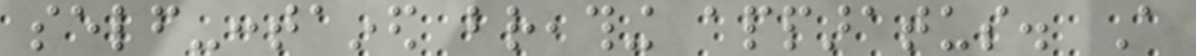self-contained breathing apparatus. A
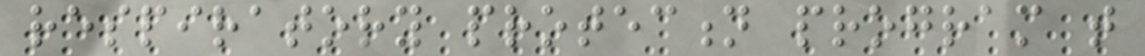respiratory protection program that
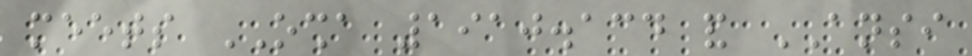meets OSHA 1910.134 and ANSI
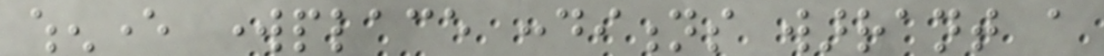whenever workplace conditions warrant a
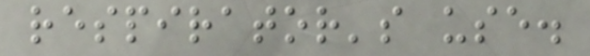respirator's use.
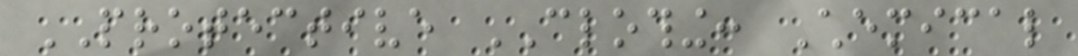PROTECTIVE CLOTHING: Chemical
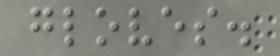gloves.
